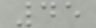45
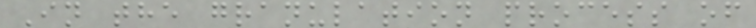In the granulation process of
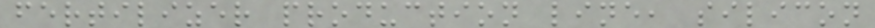fertilizer production line, silicon
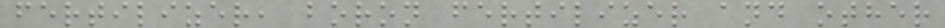fertilizer, boron fertilizer and other
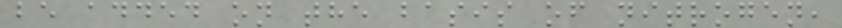be added on the basis of nitrogen,
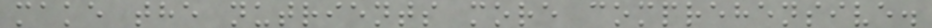make the nutrients more comprehensive.
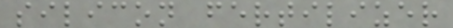silicon fertilizer
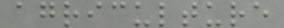agriculture
